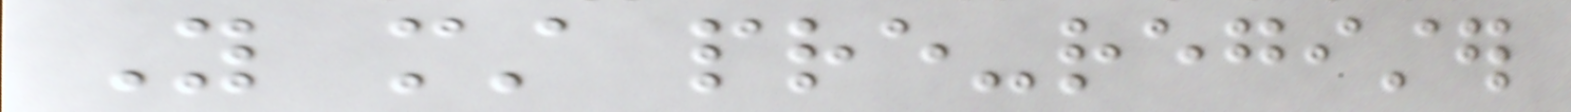You must pre-register
